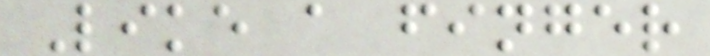Like a finger
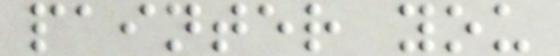painter you
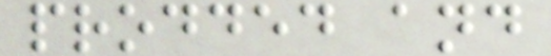prodded and
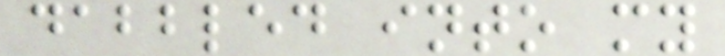dabbled into my
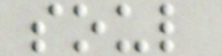soul
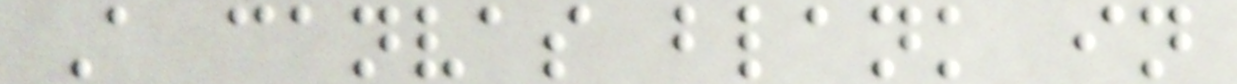A canvas blank in
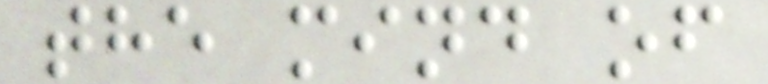the mind of
